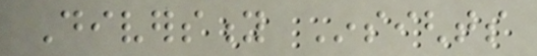Diversity Insights
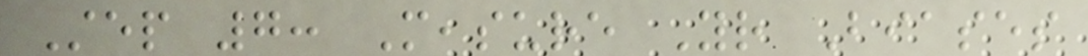Step 7: Measure Your Biases
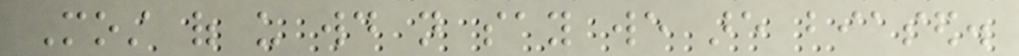Most of us would not say we are biased.
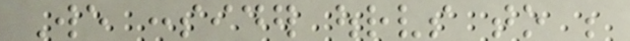We consider ourselves to be
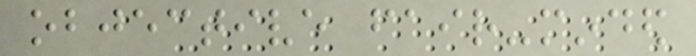objective fair-minded
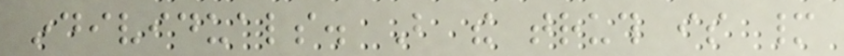individuals. But the truth is many
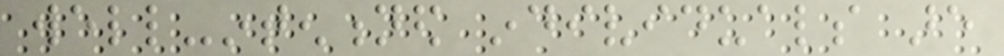well-intentioned individuals are
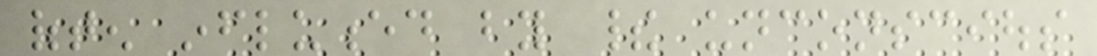often influenced by their unconscious
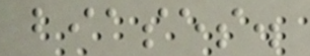biases.
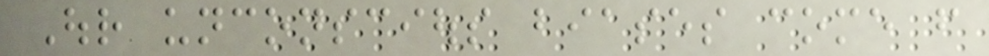Our unconscious biases come from
